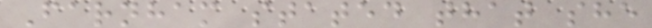Farnham stated that she
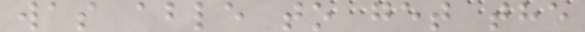was able to get the
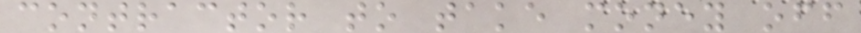contractor to take money off
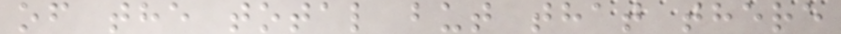of the total but that there
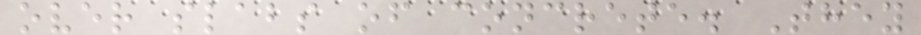over slabs of concrete. They
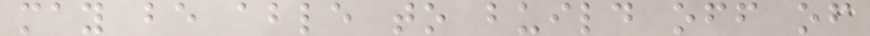may be able to build off of
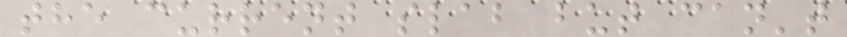the current slab but can't
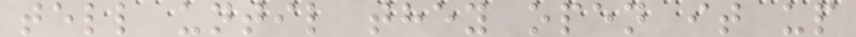tell until they open it up
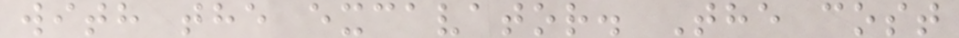with the excavator. The cost
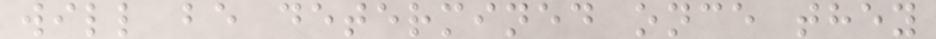will be determined once they
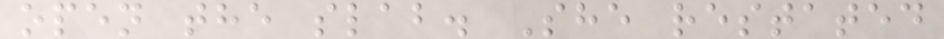open the slab. She restated
